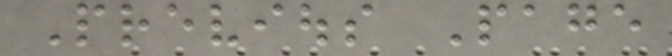Previous Page
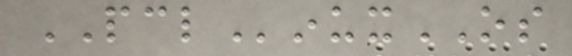PCLinuxOS
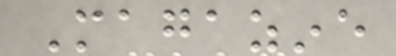Magazine
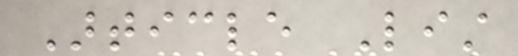Article List
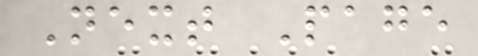Next Page
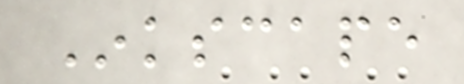Inkscape
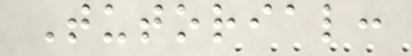Tutorial:
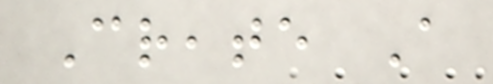Create A
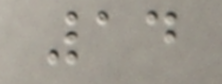14
